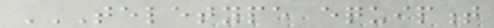TELETYPE EQUIPMENT
